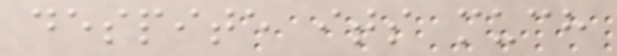despite its much
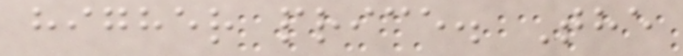higher price. The
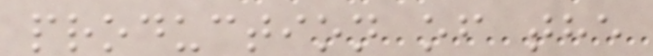production of the
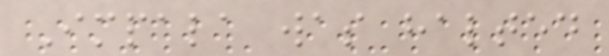Impala was halted
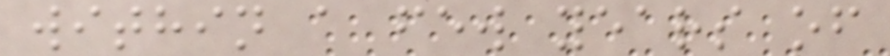within a few years of
